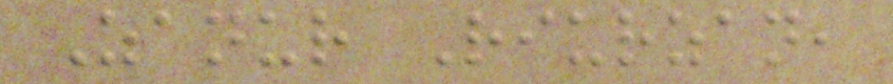Zanur Riurzan,
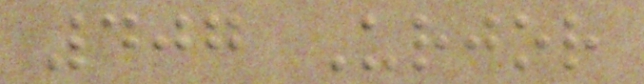407 Urjor
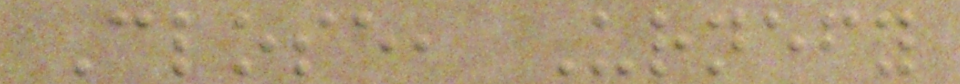Close, Urnefy
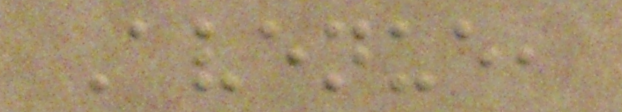Avenue,
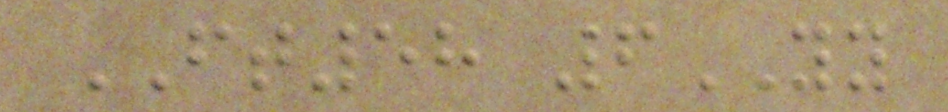FT58 6YY
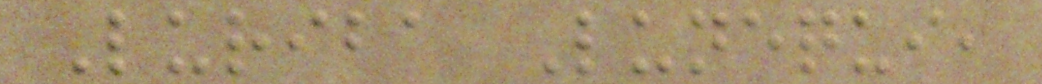Luriba Lunequi,
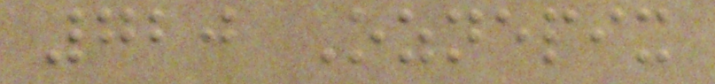720 Oznepix
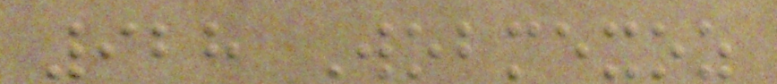928 Wobmexoz
